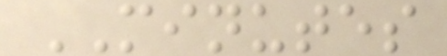MINUTES
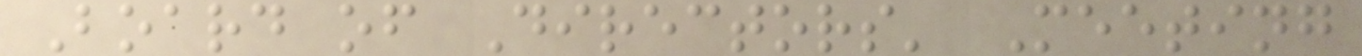Board of Directors' Meeting
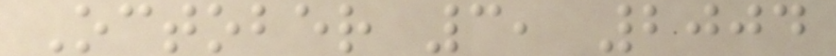October 3, 2004
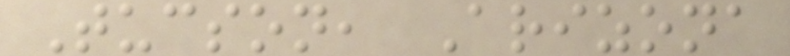Tucson, Arizona
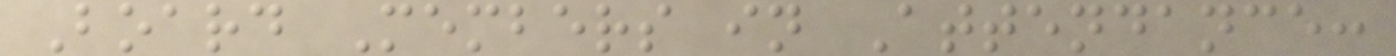Board Members in Attendance:
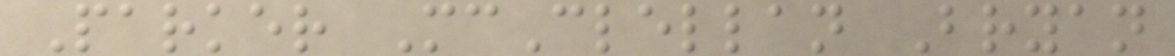Parker McClellan Bryan
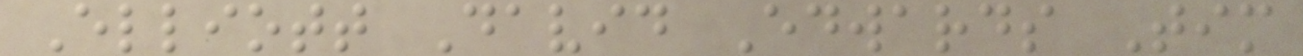Elliott David Edwards Tim
